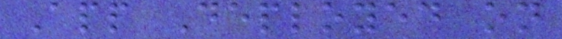App Deployed on
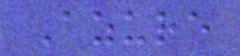Azure
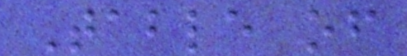Table of
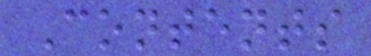Contents
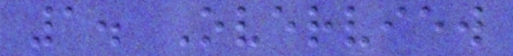1. Overview
